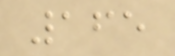165
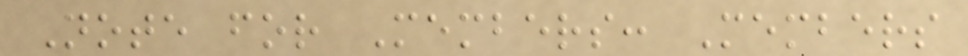Note for Members: Members
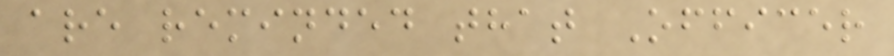are reminded that Officer
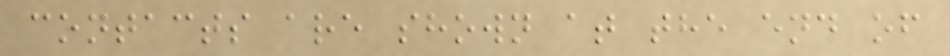contacts are shown at the end of
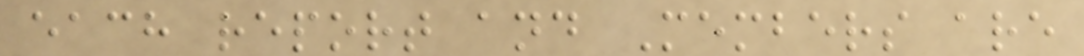each report and Members are
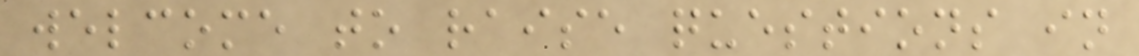welcome to raise questions in
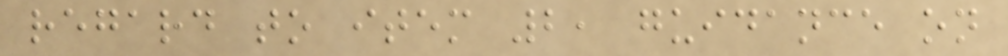regard to item 2, guidance on
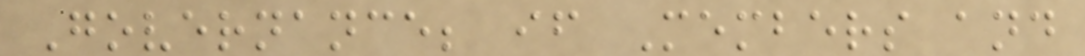Governance; if Members and
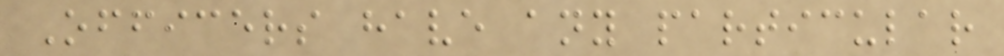Officers have any particular
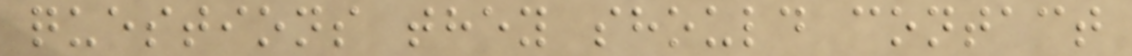questions they should contact
